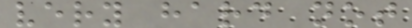very hard not
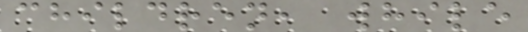children, while
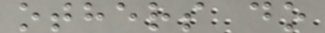others do
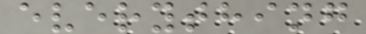everything
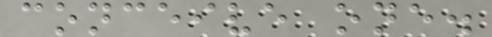conceive one.
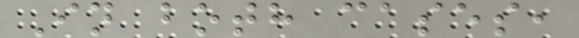In both cases,
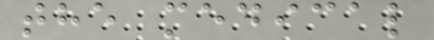the medical
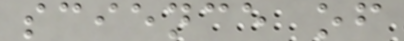science of
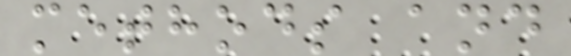methods and
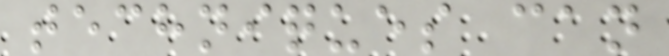techniques can
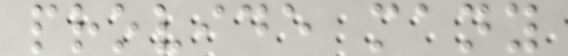provide many
